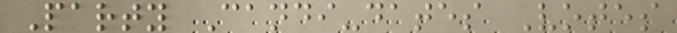Party Candi-dates Votes
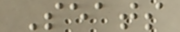Seats
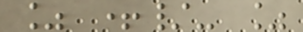% +/- %
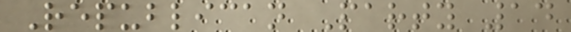Republican Party 14
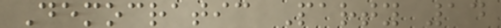Democratic Party 14
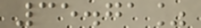35.71%
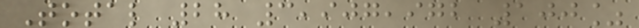Total 28 3,907,972 100%
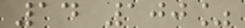14 100%
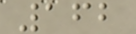162
